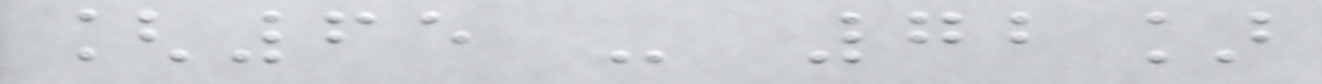[65 - 72]
